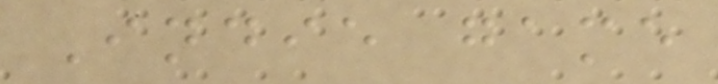Indie game
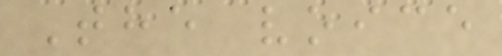The voice
